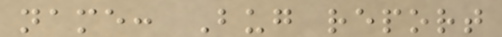name: Bug report
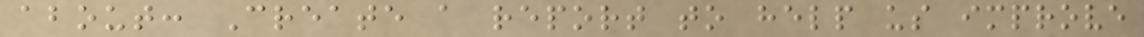about: Create a report to help us improve
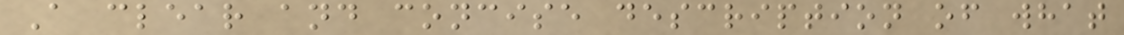A clear and concise description of what
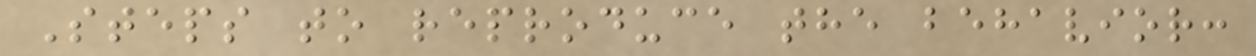Steps to reproduce the behavior:
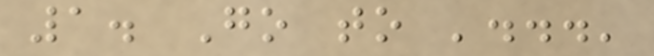1. Go to '...'
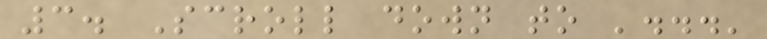3. Scroll down to '...'
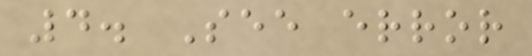4. See error
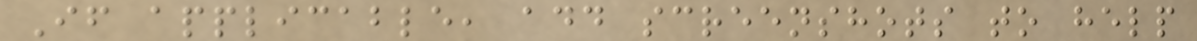If applicable, add screenshots to help
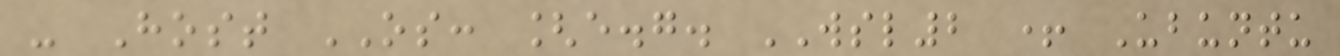- Host OS: [e.g. WSL2 + Ubuntu
